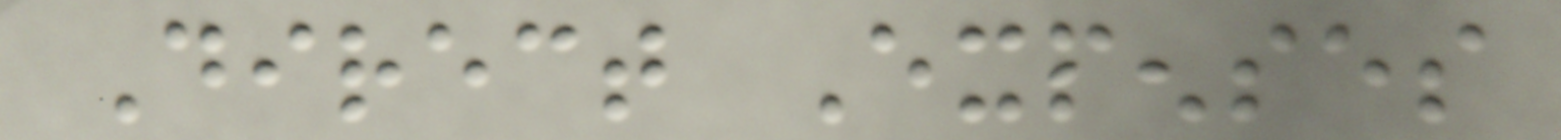Direct Expenses
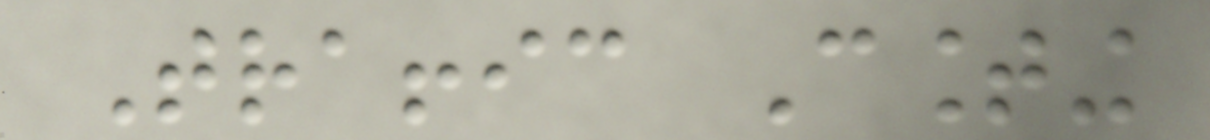Traffic Counting
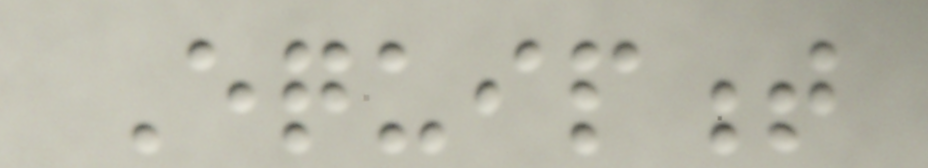Equipment
